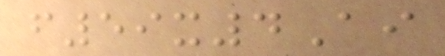f59x4Ai
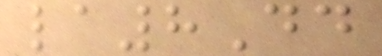la8Dd
